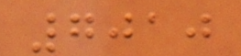7010
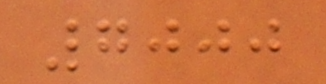7000
